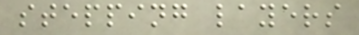stepping layers
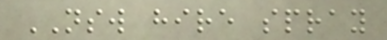NSW hire spray
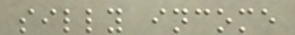silly income
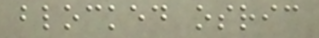blocked osric
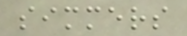simmers
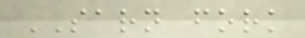SARN fork
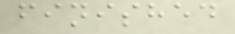finished
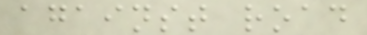against road
